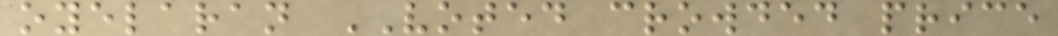oyelaran VOTED crowded price
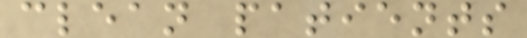clean patients
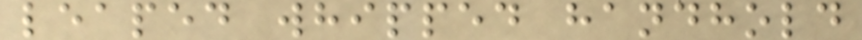leaped whipped handhold
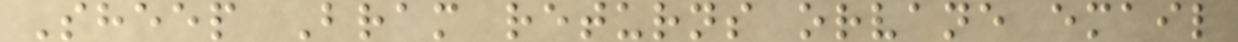Sheep Bram returns orvane email
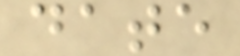date
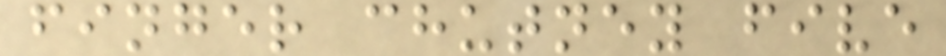finger chutney five
